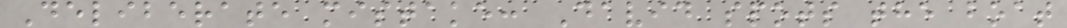Deliberate mistake: David spots the boat
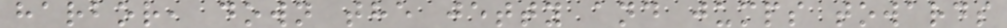harbor, down the jetty and jumps towards
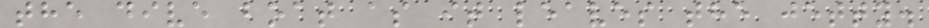the dive boat as it leaves the jetty.
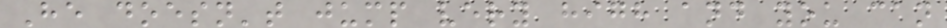He doesn't jump very high and you can
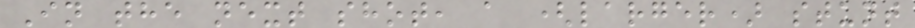In the next shot, a (larger) stunt
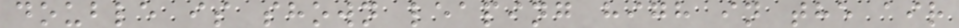double is shown leaping high in the air
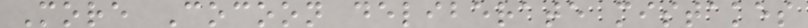More Cocoon deliberate mistakes
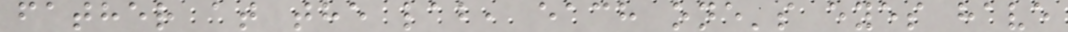father at the lab, each one's eyes have
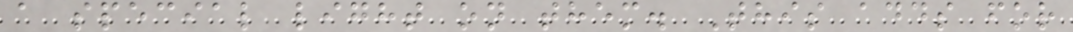a special light on them. This adds for
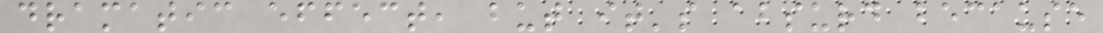dramatic effect, but it's absurd because
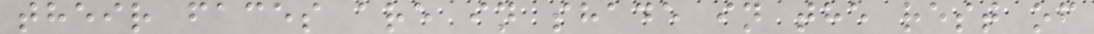their faces are in shade in the rest of
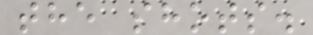the shots.
